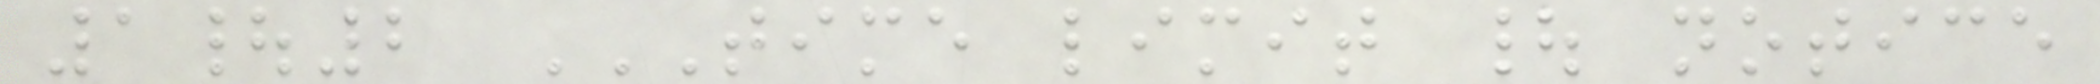1|2 TIME LIMIT | NOTICE
